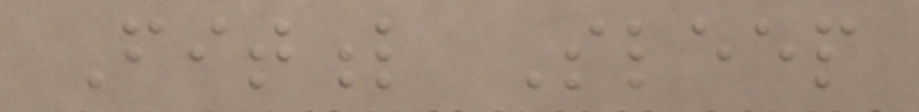Fitful Sleep
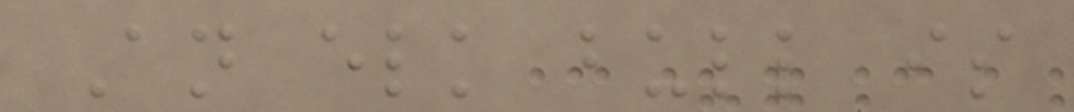An elk bull is
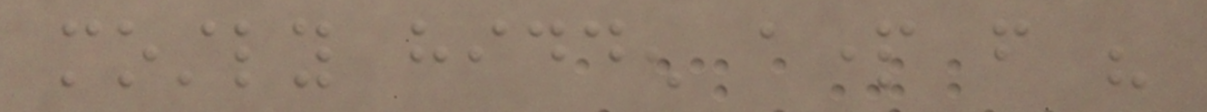mostly hidden apart from his
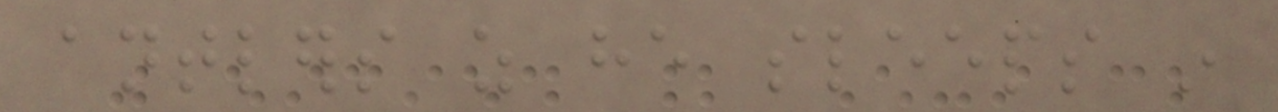antlers as he sleeps in
